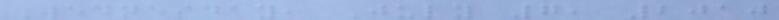Wednesday, July 7, 2010
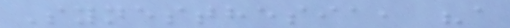Synesthesia, "a
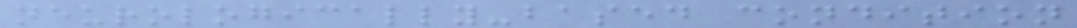neurologically-based condition
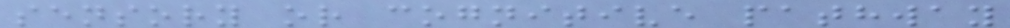sensory or cognitive pathway
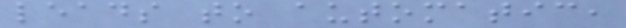leads to automatic,
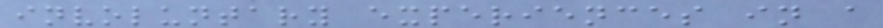involuntary experiences in a
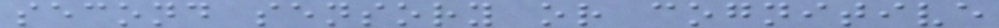second sensory or cognitive
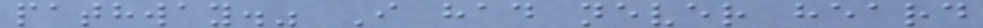pathway." I had never heard
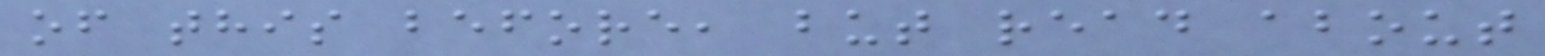of this before, but read about
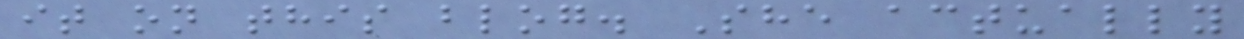it on this blog. She actually
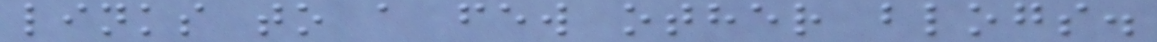links to a few other blogs.
